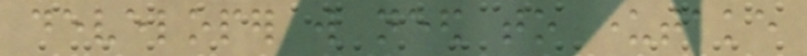developer will need to undertake
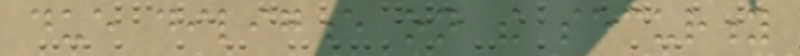due diligence on the security
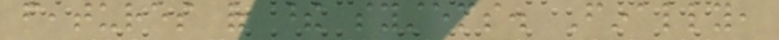features of these systems. Finally,
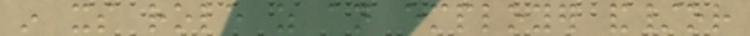in its role as an employer and/or
